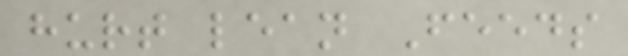hurt lean Feeds
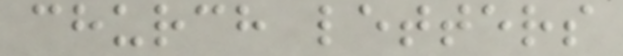church letters
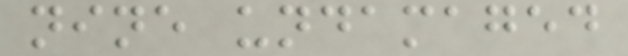nine undamaged
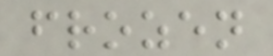frozen
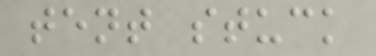tent stuck
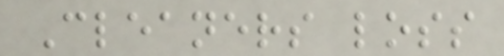Cleaners loss
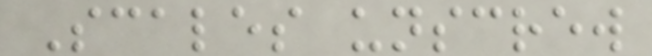Scales unscrew
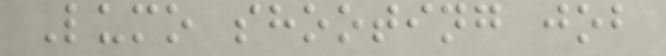Lumo shooting job
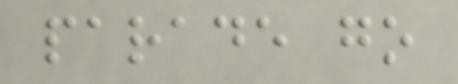parade go
